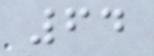64
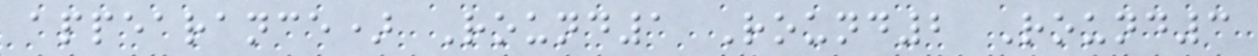appearance) Round1 Round2 Round3
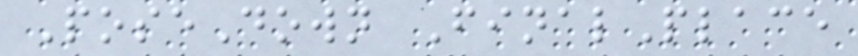PoseDown FinalPlace
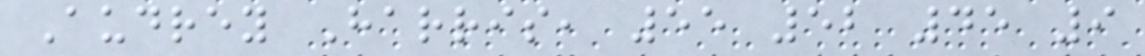Audrey Harris, 55 52 45 9
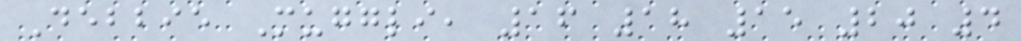Debbie Muggli, 16 18 15 20 4
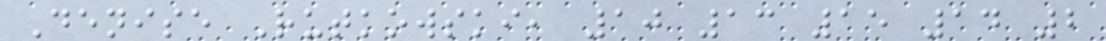Denise Rutkowski, 10 13 15 14 2
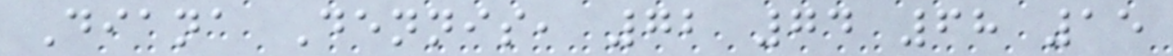Diana Dennis, 72 74 68 15
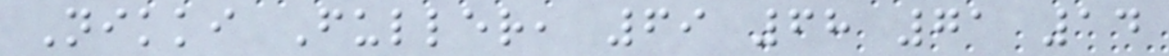Nikki Fuller, 69 68 71 14
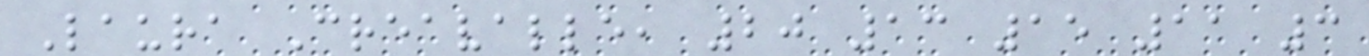Laura Creavalle, 20 13 15 11 3
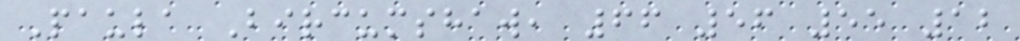Paula Bircumshaw, 66 56 55 12
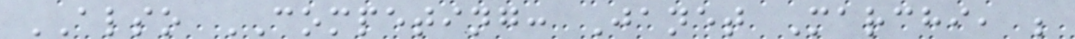ALSO COMPETING: Janet Marchi, ;
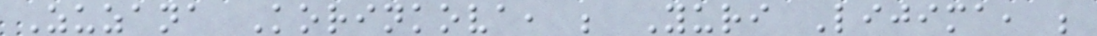Zuzana Korinkova, ; Yuri Lijima, ;
